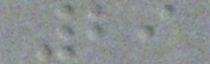29
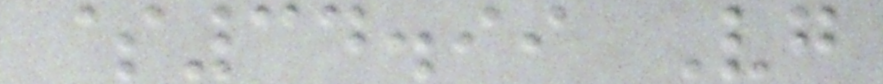$34.99 Vg
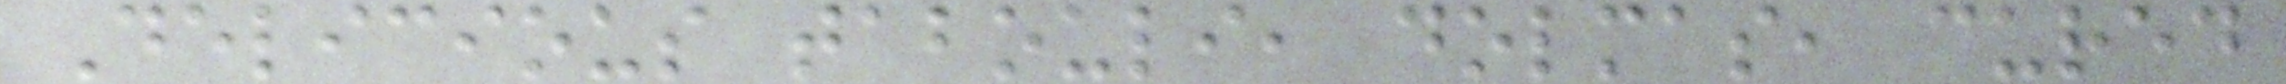Delicious tabouli, dolmas, cured
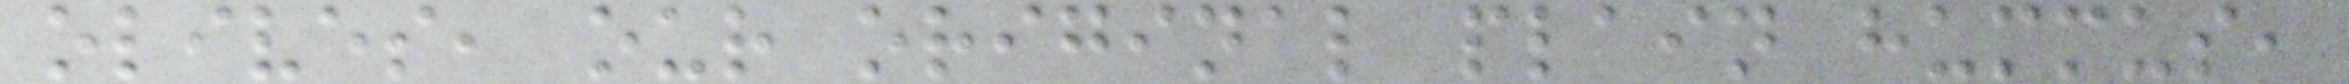olives, our original plain hummus,
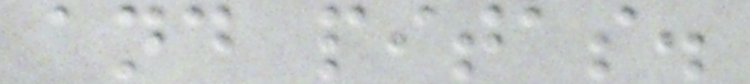and pitas.
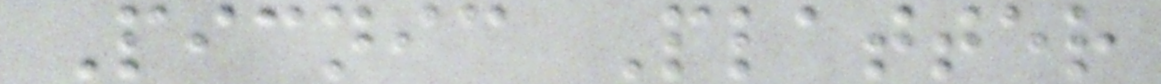Picnic Platter
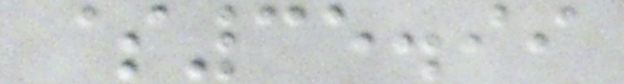$35.99
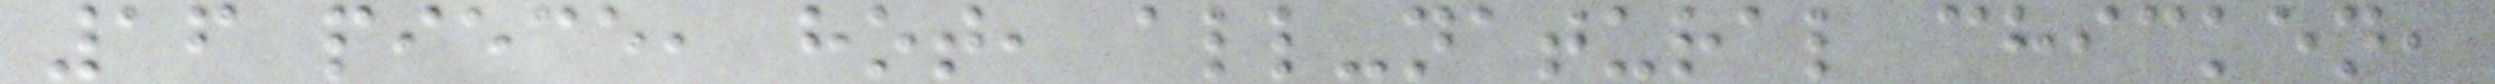16 piece, hot, all-natural chicken,
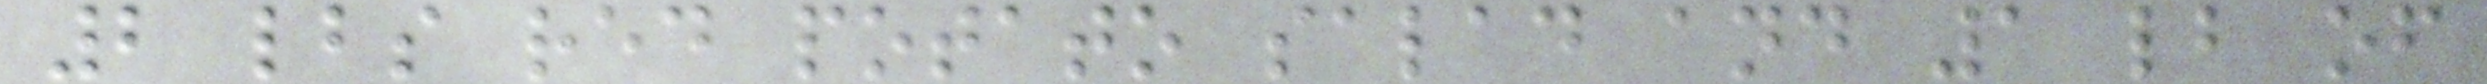2 lbs red potato salad and 1 lb of
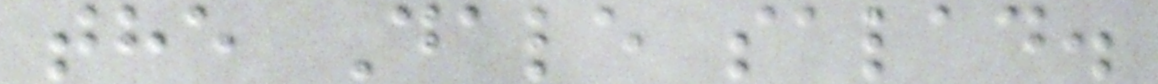the Dale salad.
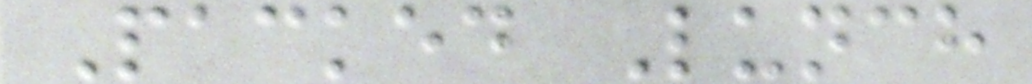Packed Lunch
